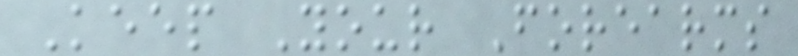Keep Your Forearms
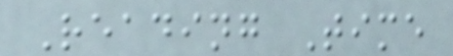Reading Time
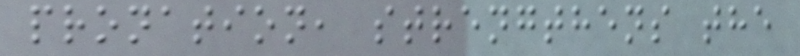pronation, strengthens the
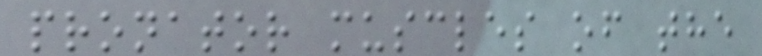pronator muscles of the
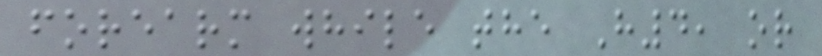forearm while the H4, or
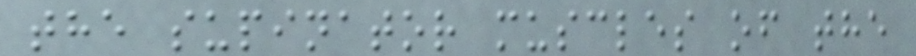the supinator muscles of the
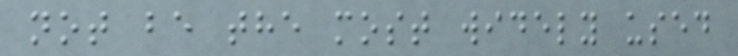not be the most widely used
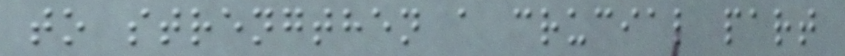to strengthen a crucial part
